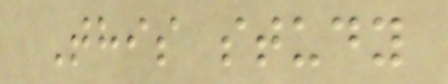This study
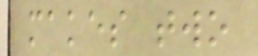makes two
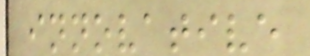innovative
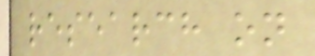research on
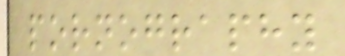pornography
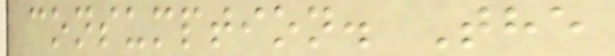consumption. The
